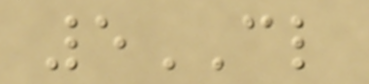5CL
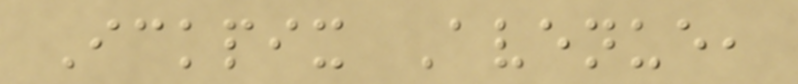Ickpix Avenue,
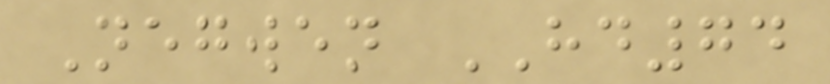Negwen HD74
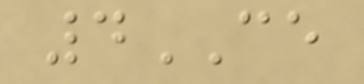4CE
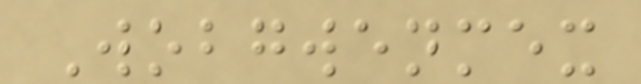Wobgwenmex
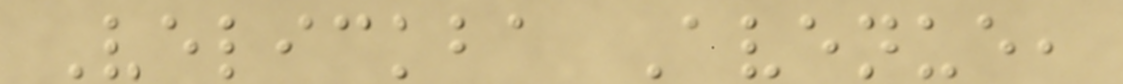Velickba Avenue,
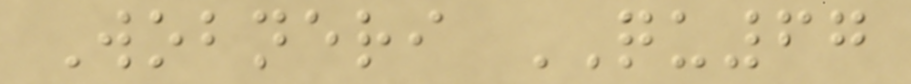Wobneri QU67
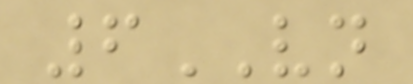6VN
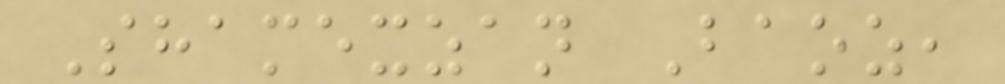Shamexzan Baoz,
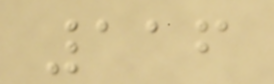116
